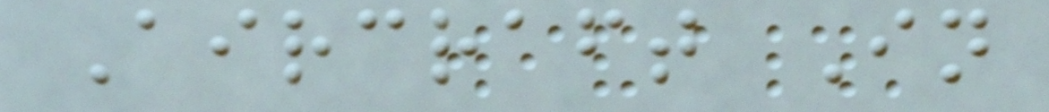Aircraft In
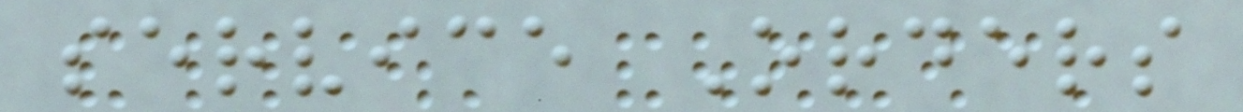service Orders
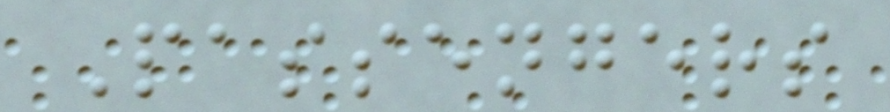Passengers
